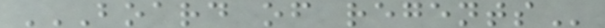BOARD OF REGENTS
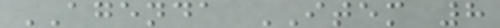AGENDA ITEM 8
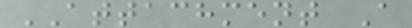ATTACHMENT A
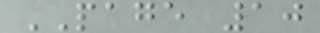PAGE 10
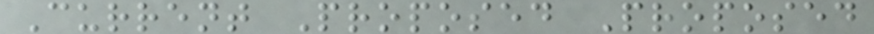Current Proposed Proposed
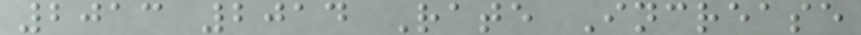2013 2014 Rate Increase
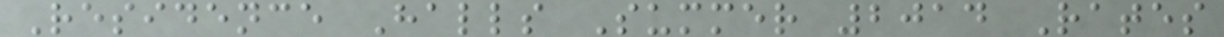Residence Halls Summer 2014 Rates
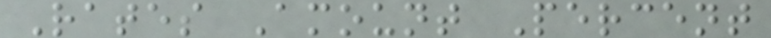Rates Amount Percent
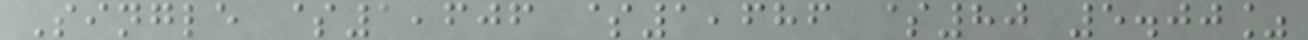Single $1,606 $1,686 $80 5.00%
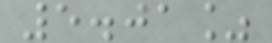5.01%
